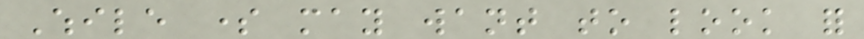While some may want to look for
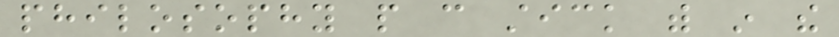philosophy people can stick with in the
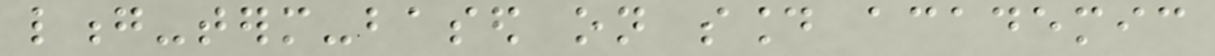long-term-based on sound academic
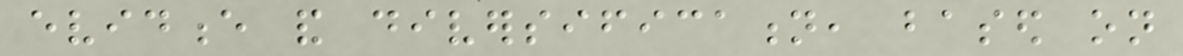evidence and diversification, based on
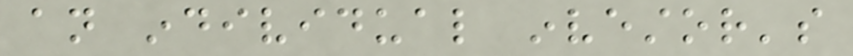an individual investor's
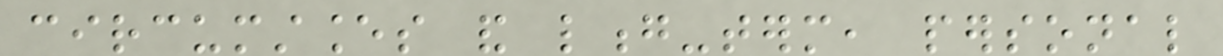circumstances and long-term, personal
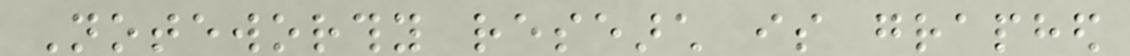Noteworthy research is graphed
